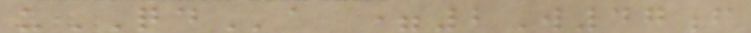uQDa =2W47f
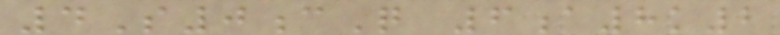4S0cQ 6a8k2
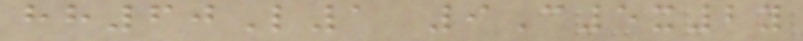hh60L1 9C5x2y
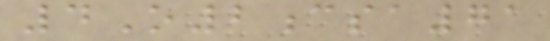4O2csa71
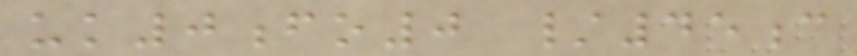uk0fo0 /45c
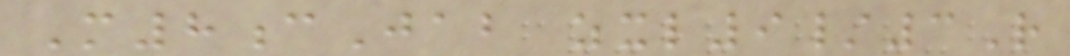M8cJab zxl9/3R
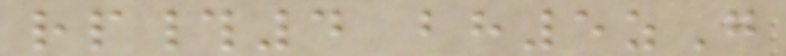rp#4 bh5zG
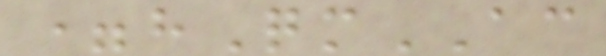=hQmAC
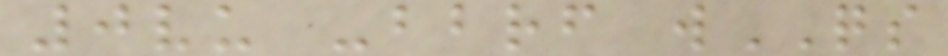0vu -bbrf wQS
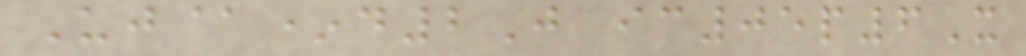Uj@*d2J ic05p6X
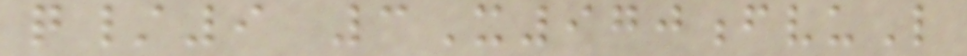q/9 3X970fvuL
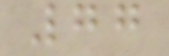77
